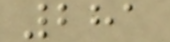281
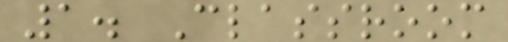1. Classroom
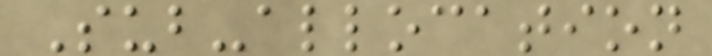Sub-allocation
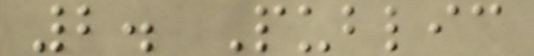2. Public
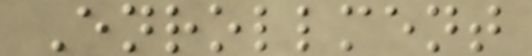Enrollment
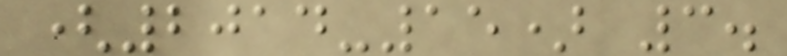(2014-15) 3.
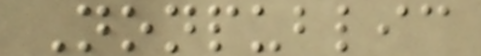Nonpublic
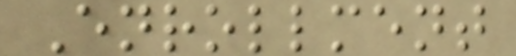Enrollment
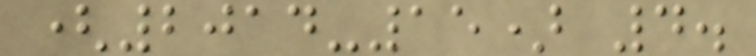(2014-15) 4.
